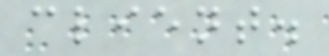client.
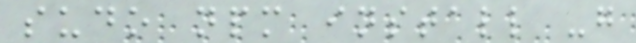sudo npm install -g
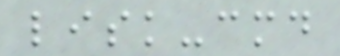lisk-cmd
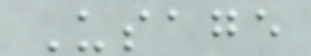Usage
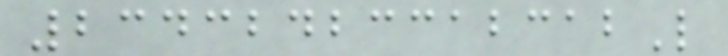23432423312312L
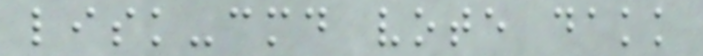lisk-cmd vote dakk
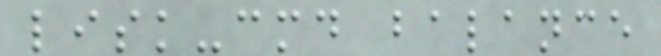lisk-cmd balance
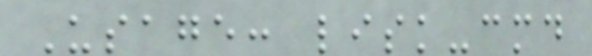Usage: lisk-cmd
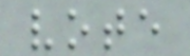vote
